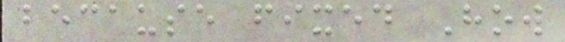because fixed How
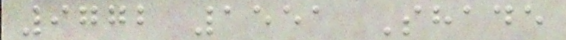9772 1551 Shade
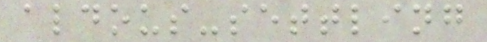aldous-settling
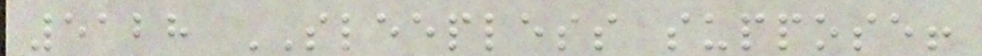5128 SLEEPLESS suppose!
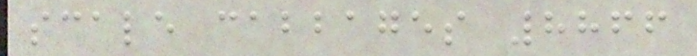scale cabbages 8866
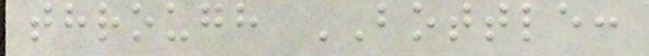through BOTTLE:
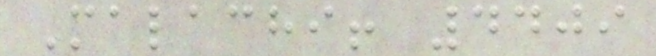Malachi! 4409
